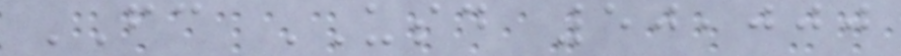FC USD 50,000
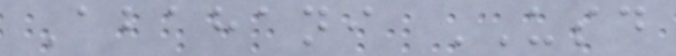Abahani USD
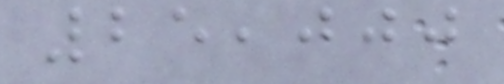25,000
